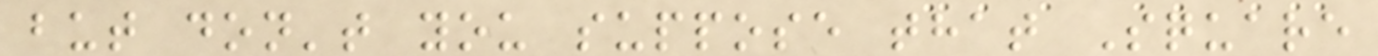but don't you suppose that Square
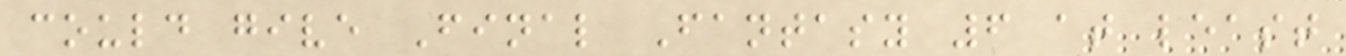could give Final Fantasy 6 at least
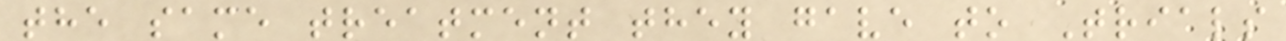the same treatment they gave to Trials
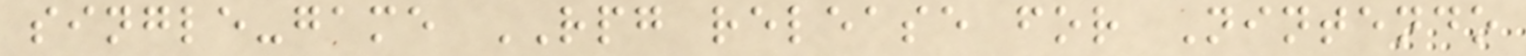single-game RPG release for Nintendo
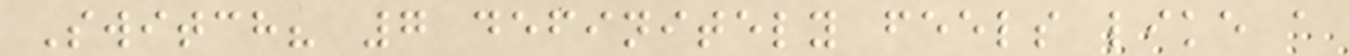Switch? 7 definitely feels like a
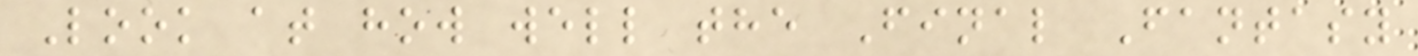Look at how well the Final Fantasy
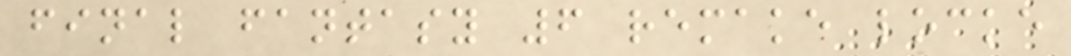final fantasy 6 remake locke
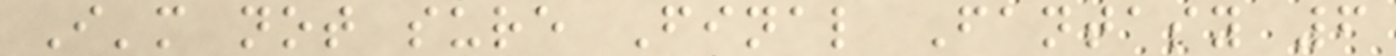I'm not sure Final Fantasy 6
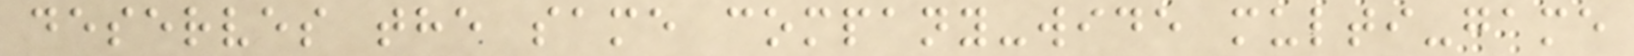deserves the same company-wide multi-game
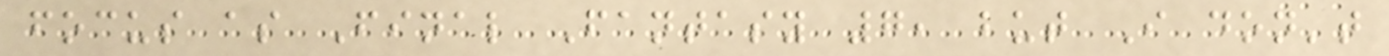focus as Final Fantasy 7, but I don't
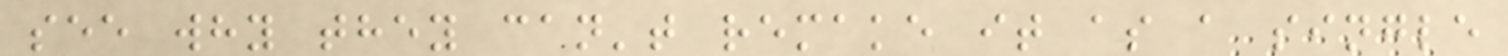see why they can't remake it as a single
